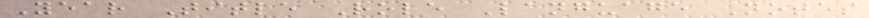Year Title Role Language Notes
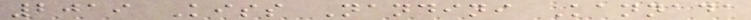2019 Kiss Nandini Kannada
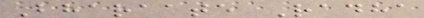Bharaate Radha
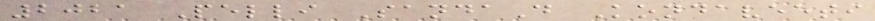2021 Pelli SandaD Kondaveeti
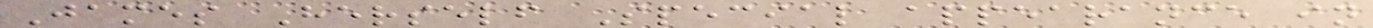James Herself Special appearance in
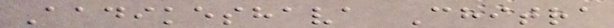Aadikeshava Chitra
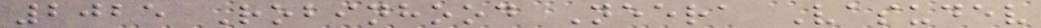2025 Robinhood Neera Vasudev
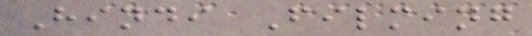Hindi Filming
